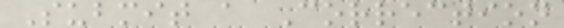Submit a Correction
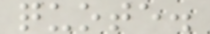quote.
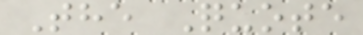The Quote
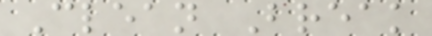Clean Break
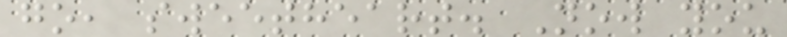go, sweetheart. Now you
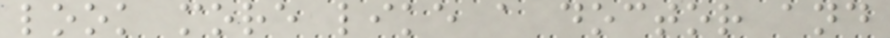look more like a doctor and
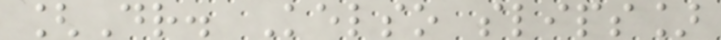[Dr. Kelso slips]
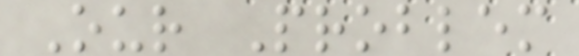Our Problem
